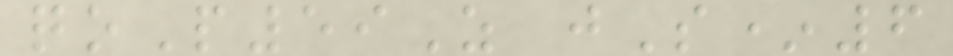qoP59Z jS*6
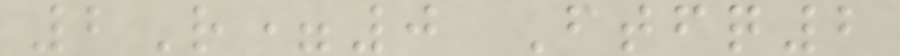2R=0 Ftfq2
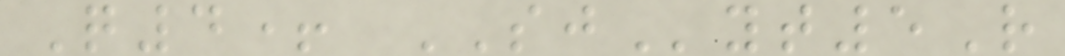Q4+ SJyt5R
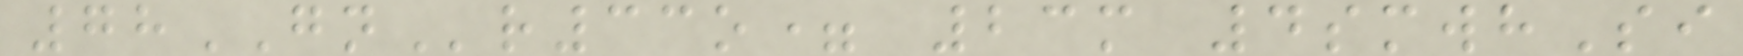78GNr33o= 23m 4smwhSi
